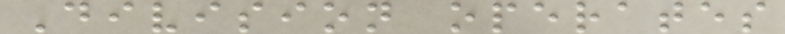Division operates
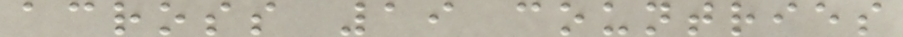across 19 countries
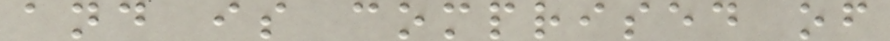and is comprised of
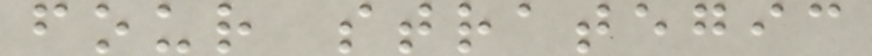four strategic
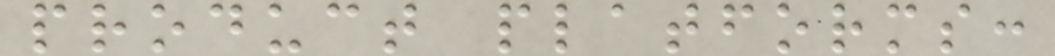product platforms:
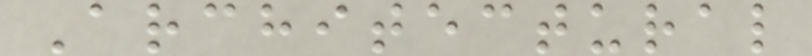Architectural
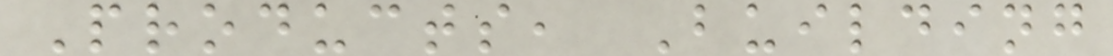Products, Building
